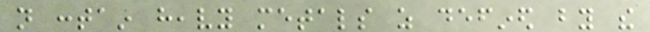not contain heavy metals as defined by the
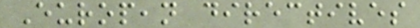European directives
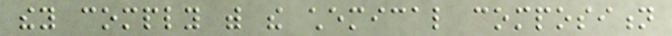they comply with the chemical composition
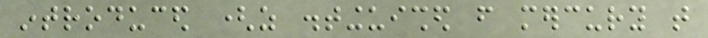introduced (as distinguished from mercury that
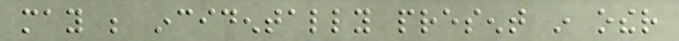may be incidentally present in other
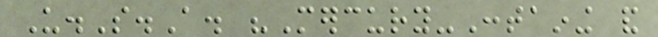U.S.A. "Mercury-Containing and
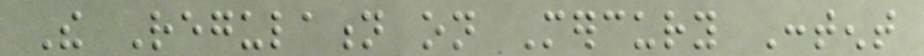The Regulation on Mercury Content
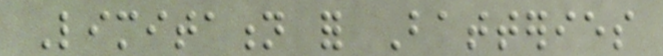Limitation for Batteries
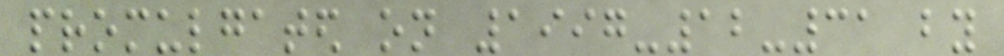promulgated on 1997-12-31 by
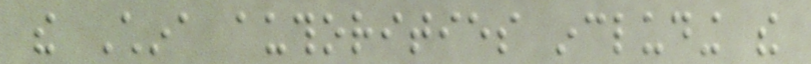the China authorities including the
